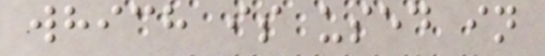which is used in
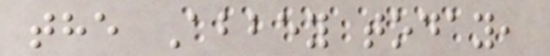the Abbey today,
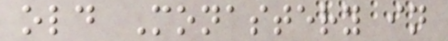old Monastery in
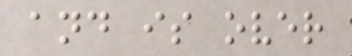and is over
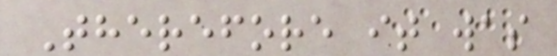Therefore it was
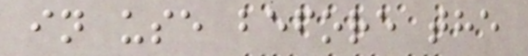in use before the
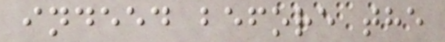indeed before the
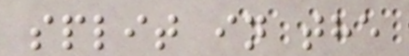split in the
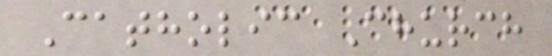Catholic Church
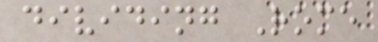dividing Rome
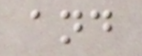and
